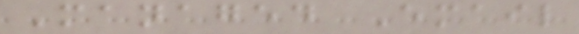Managed Email
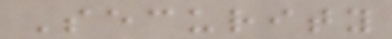Security
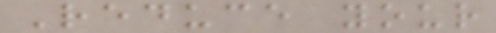Reduce your
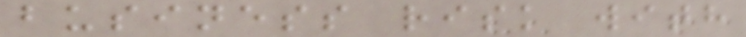business risk with
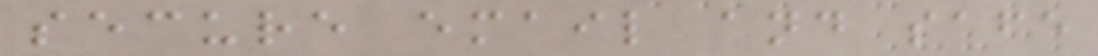secure email and safe
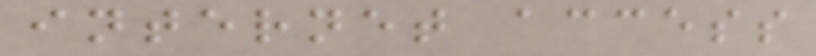internet access
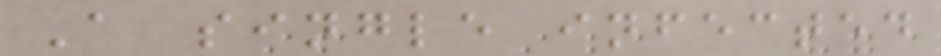A single infected
